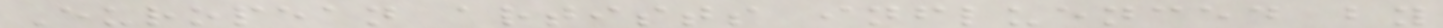European artists influenced by
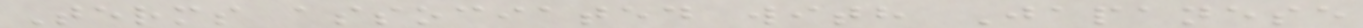Terms associated with Japanese
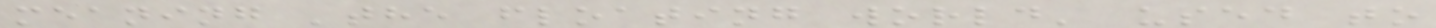meaning 'the floating world' used to
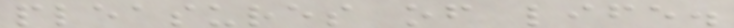pleasures of life.
